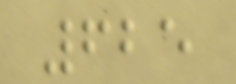625
